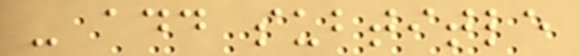- add subtitle
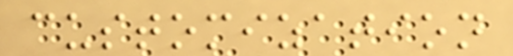customization
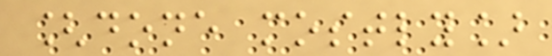[done mostly]
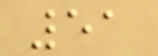51
